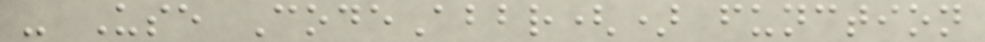- Use CodeAbbr() function
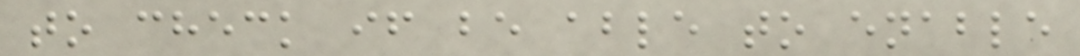to check if be able to enable
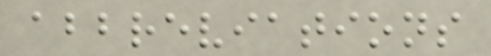abbreviations
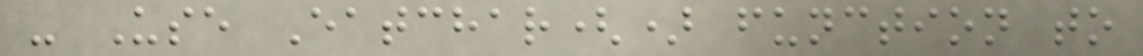- Use Eatchar() function to
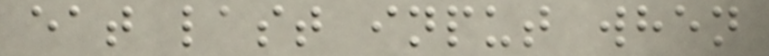eat last input when
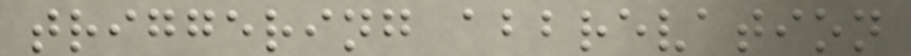triggering abbrevation
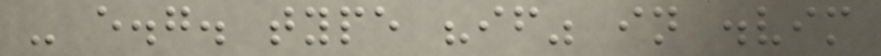- e.g. type "if" in .vim
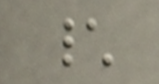\
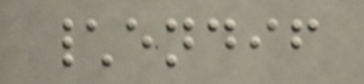\endif
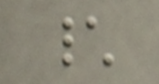\
